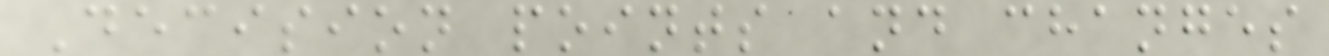Decision points and changes
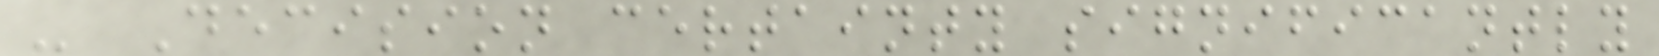- Decision certainty significantly
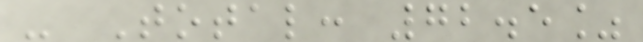- Total: 72.5%
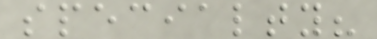specialty?
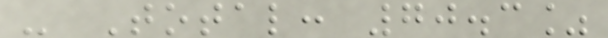- Total: 70.3%
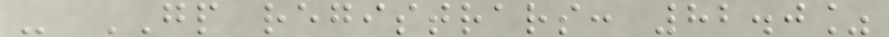- GP registrars: 82.0%
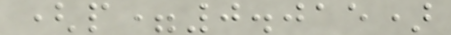(p=0.015)
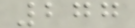277
